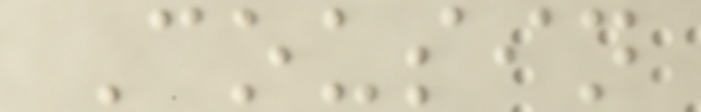Cousin
